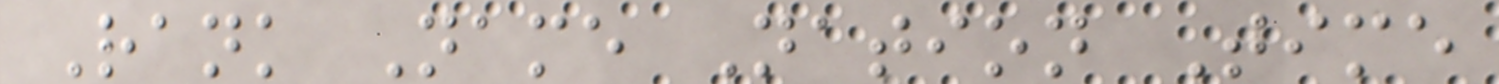Rank Name Nation Time
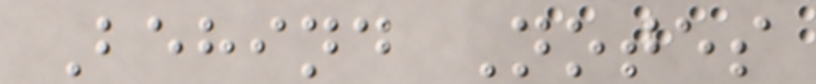Behind Notes
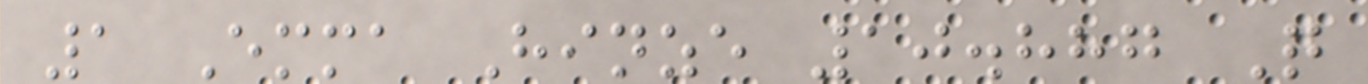1 Emma Hinze 10.887 Q
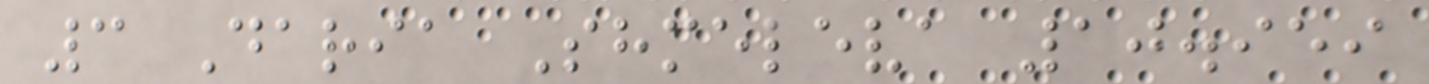3 Daria Shmeleva 10.959
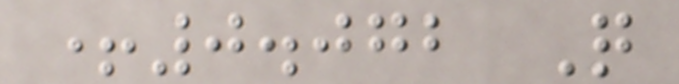+0.072 Q
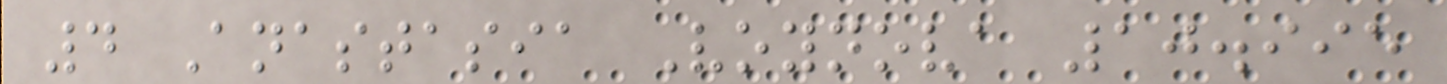4 Anastasia Voynova 10.995
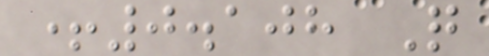+0.108 Q
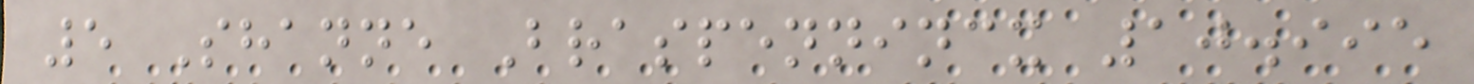5 Shanne Braspennincx 10.995
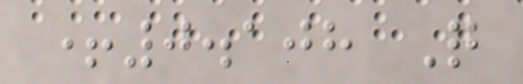+0.108 Q
